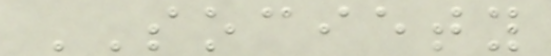SOCIETY
